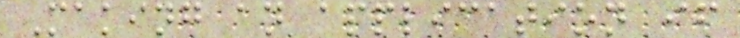Making an application if
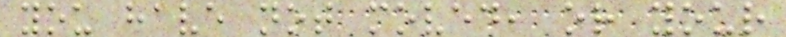you have not moved, or your
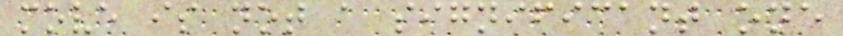move is not a significant one
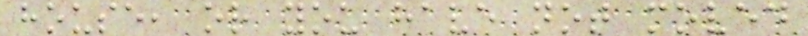house, or you have not moved
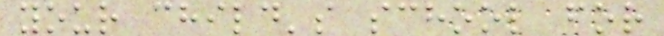your child's school for
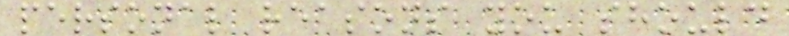personal reasons you should
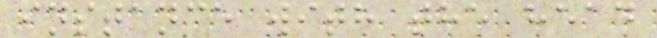instance with the head
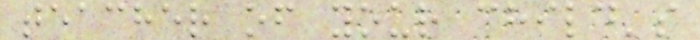teacher of your child's
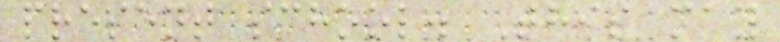present school. This may
